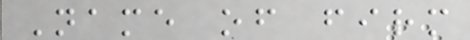Name of firm
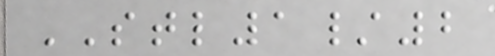STL1/2
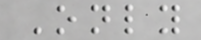Only
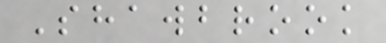Shawbrook
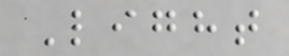Light
